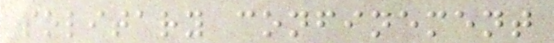solitary confinement
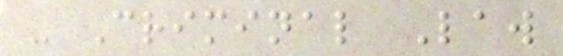- Criminal Law
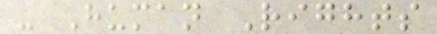- Human Rights
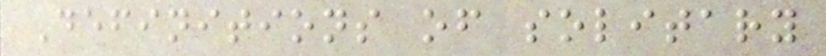Definitions of solitary
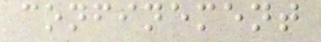confinement
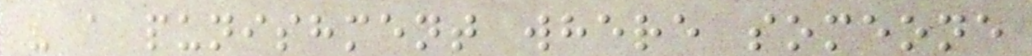- a punishment where someone
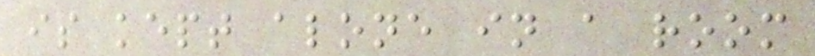is kept alone in a room
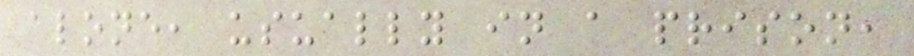alone, usually in a prison,
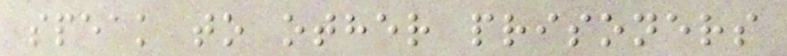speak to other prisoners
